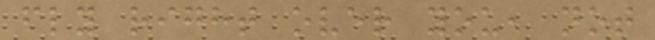fly right over you, not
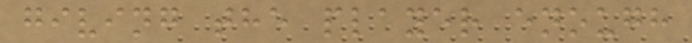giving the player enough
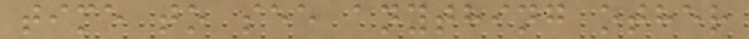time to see anything other
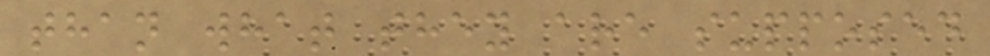than what they are supposed
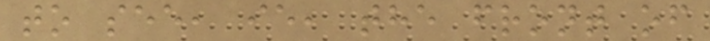to see, ie, the front of
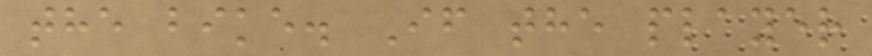the bike. If the player
